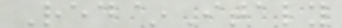Red~Italy
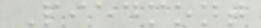Piedmont
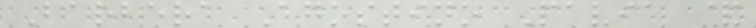Barbera Agostino Pavia &
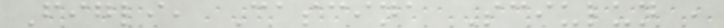Figli, Cascina Sciulun ,
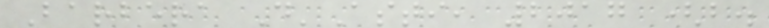Barbera D'Asti, 2017 (b.
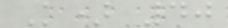K) 40
